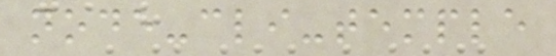node-cli-temple
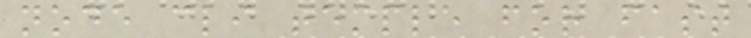node cli temple for fast
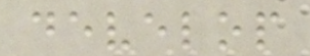develop
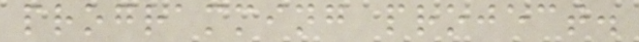programming project.
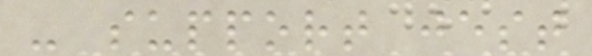- support jest
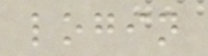login
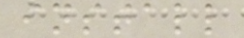install
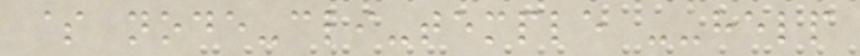$ node-cli-temple --help
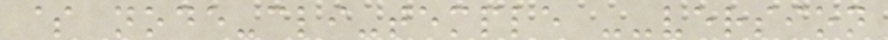$ node-cli-temple --version
